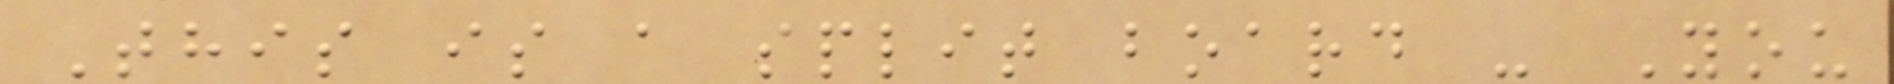This is a split board - You
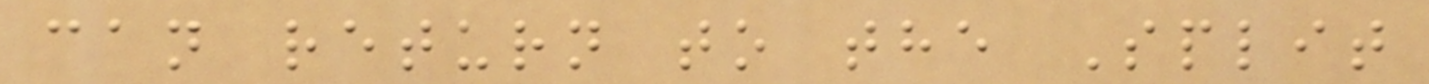can return to the Split
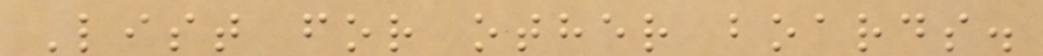List for other boards.
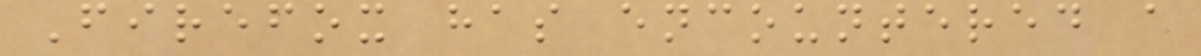Firefox has encountered a
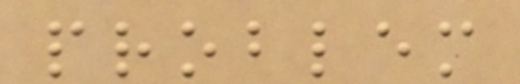problem
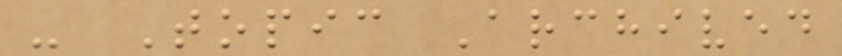- Topic Archived
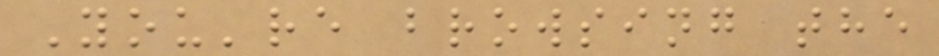You're browsing the
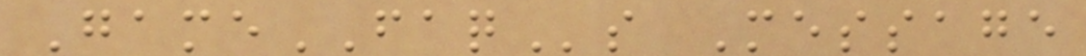GameFAQs Message
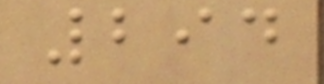294
